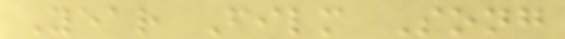Year Film Song
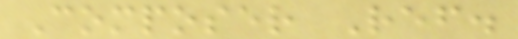Composer Ref.
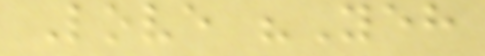Love "Yeh
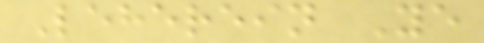Leherein Ye
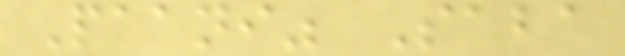Paani" Saba
